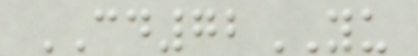CD72YU
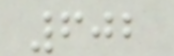602
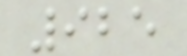925
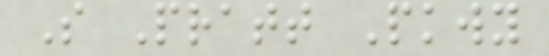S Pratt Pkwy
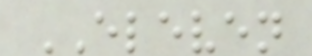ELEVEN
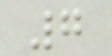7
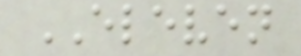ELEVEN
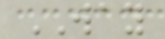WAY
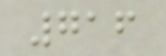716
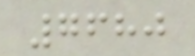7680
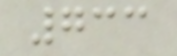733
